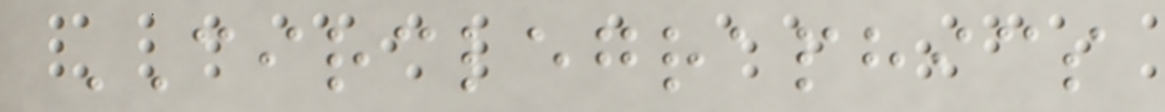CIRCLEGRAPHICS
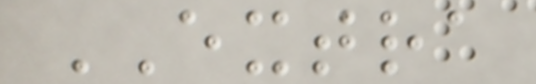EXTRA
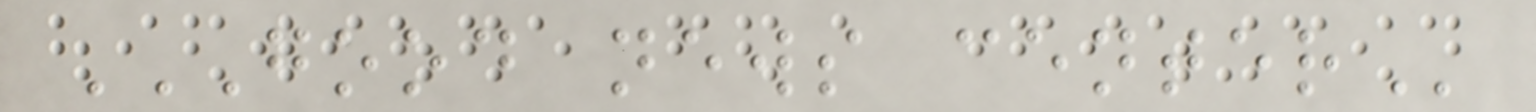GOOD NEWS CENTER
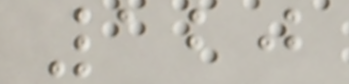120
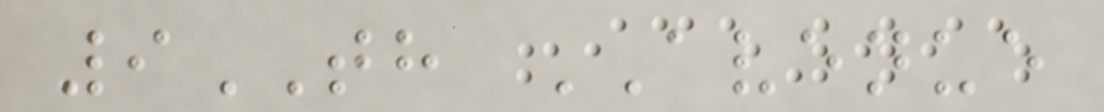9TH AVENUE
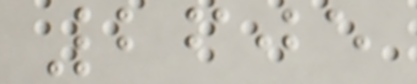2605
